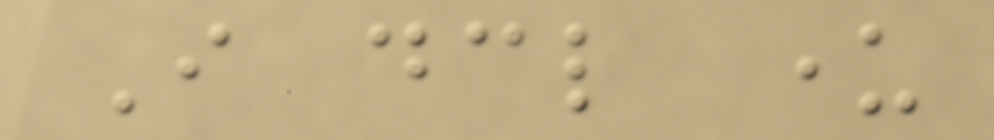I declare under
